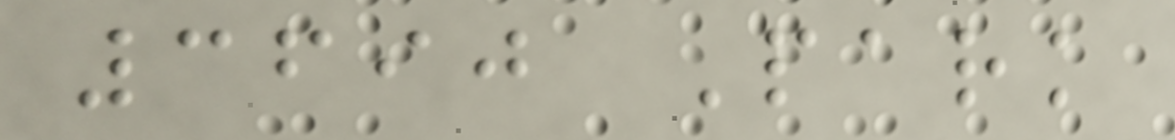3690 Park
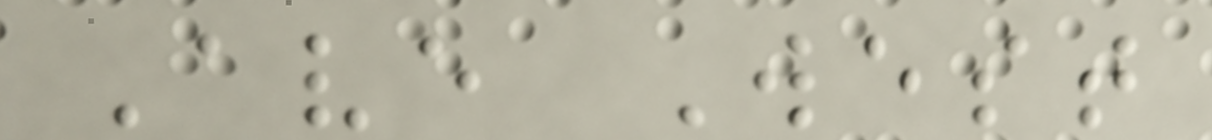Ave West
